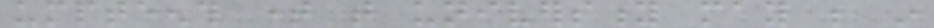umpteenth time that university may be in
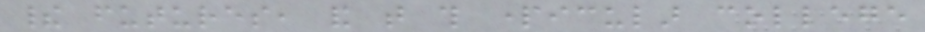their futures, and that this particular college
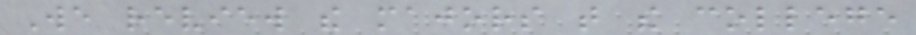We review the majors that the college
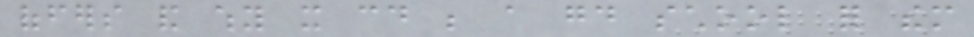offers and why it could be a good school for them
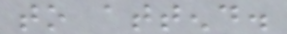to attend.
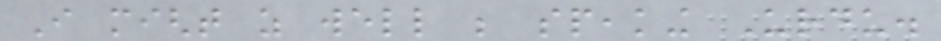I might as well be speaking Urdu.
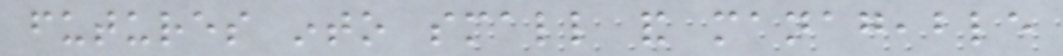futures into small and manageable
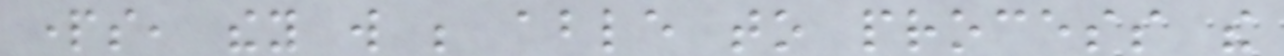parts, they will be able to process the
